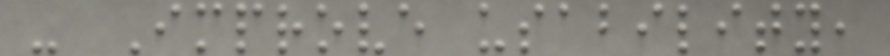- Improve usability,
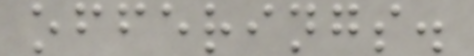offerings.
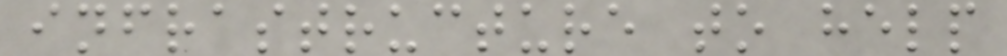infrastructure to help
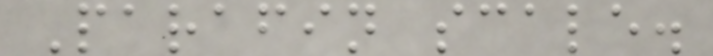Parafin scale.
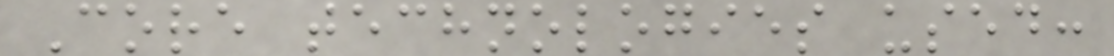Core technologies used:
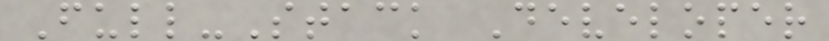Full-Stack Developer
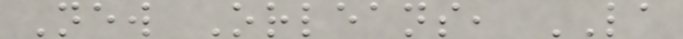New Orleans, LA
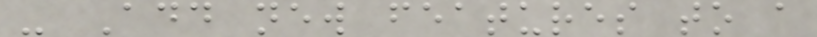- Add new features to a
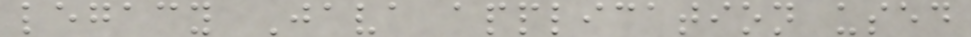legacy Java application used
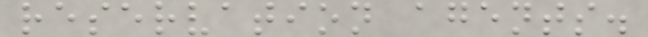reservation agents.
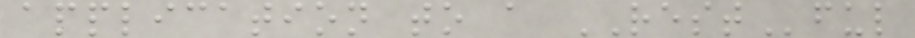application to a RESTful
